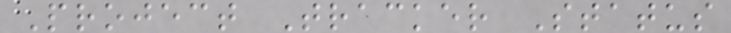Project Tracker Status
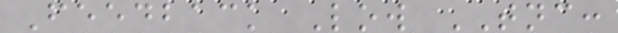Feedback Low TNC:
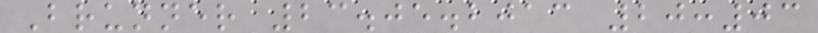Brunner 23.05.2013 20:03
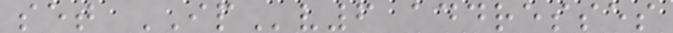set IPv6 addresses
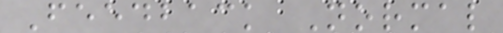Feedback Normal
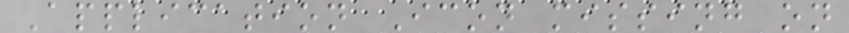Application Icon missing on
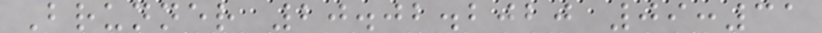Brunner 20.02.2020 09:31
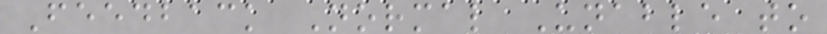Feedback Normal Unable to
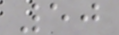50
